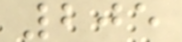205
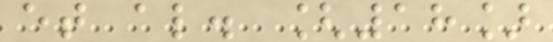et al. [18]
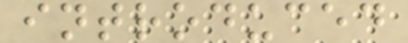introduced
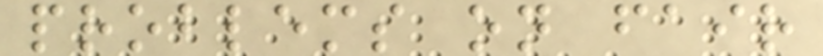problems on fair
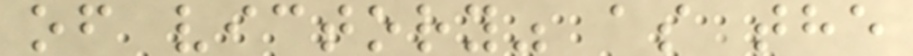of victory" as the
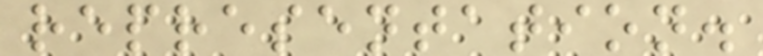representation.
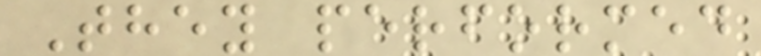They performed
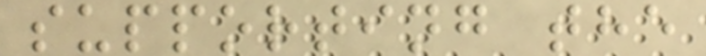supporting the
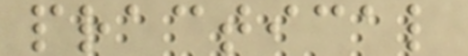practical
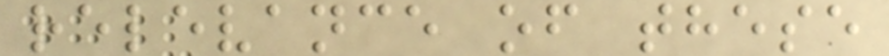relevance of these
